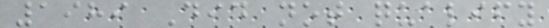1989 Did not qualify
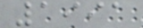1991
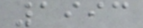1993
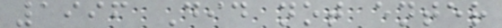1996 Did not enter
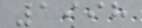1998
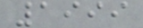1999
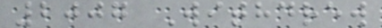2007 Withdrew
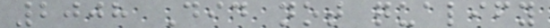2008 Did not qualify
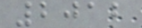2012
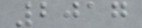2017
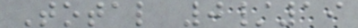Total 0/19
